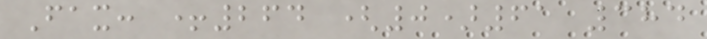Fax: +264 (0)61 384
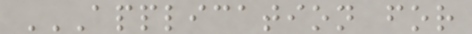APPLICATION FOR
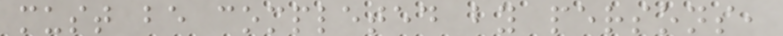must be completed by persons,
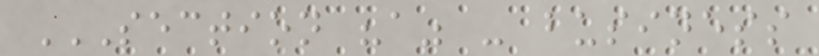SECTION "A" - BUSINESS
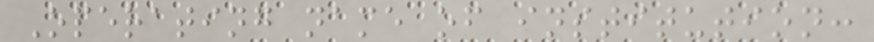Operating name of institution:
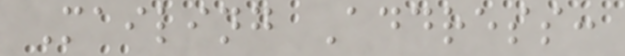Mailing Address:
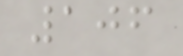106
